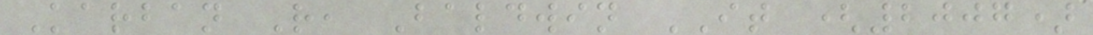Karban R, Baldwin IT (2007)
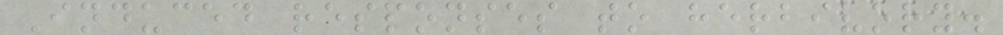Induced responses to herbivory.
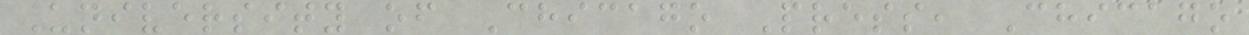University of Chicago Press, Chicago
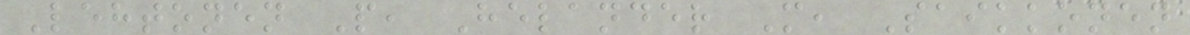Lehtonen P, Helander M, Saikkonen
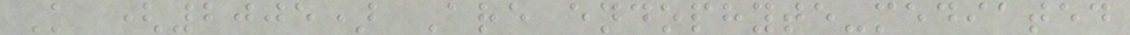K (2005) Are endophyte-mediated
